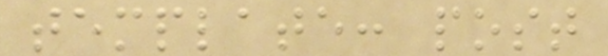template: post
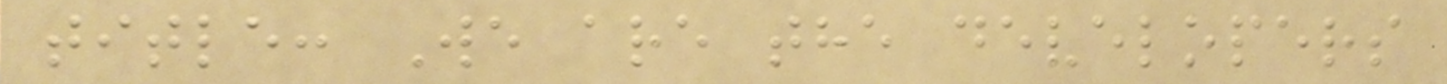title: We are the developers
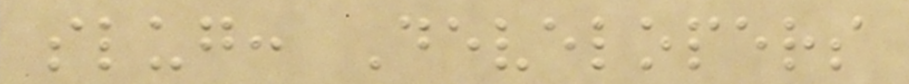slug: Developers
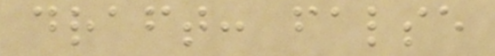draft: false
